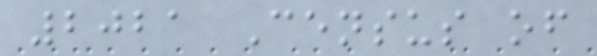2021 Census of
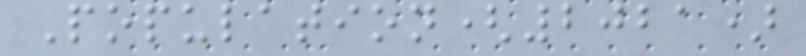Population(2021)
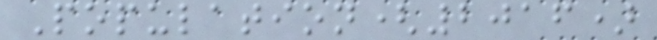Population(2016)
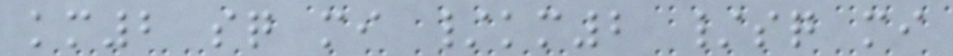km2 sq mi /km2 /sq mi
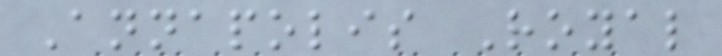Annapolis Royal
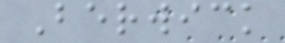Berwick
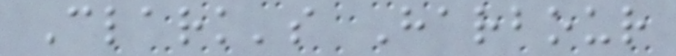Clark's Harbour
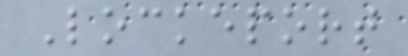Lockeport
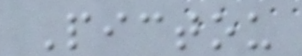Pictou
